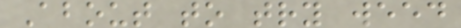About to try weed
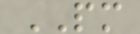PM
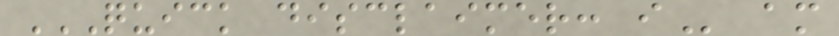QUICK DISCLAIMER: I am
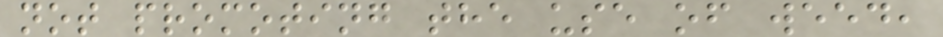not promoting the use of weed,
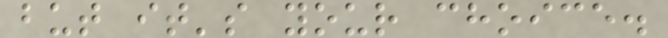but it's your choice.
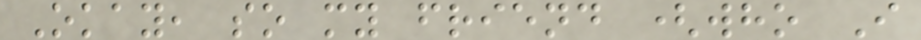Okay, so my friend (who I
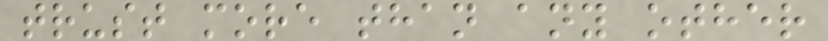trust more than any other
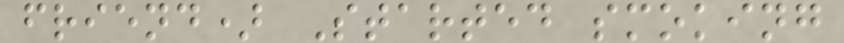friend) Started smoking
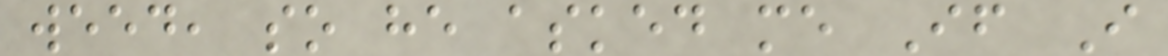weed, so he asked me If I
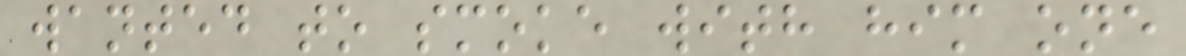wanted to smoke with him one
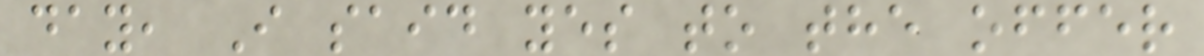day, I said yes to the offer
